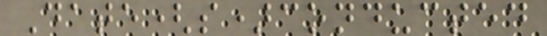Date(s)conducted
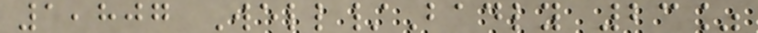1,807 Well/Badly 23%
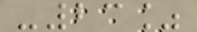-23%
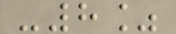-8%
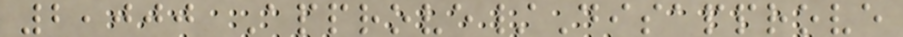2,000 Approve/Disapprove
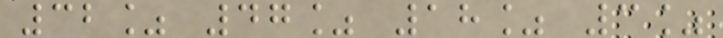32% 47% 18% 3%
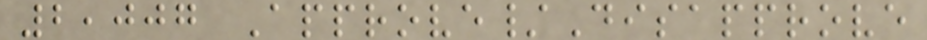2,007 Approve/Disapprove
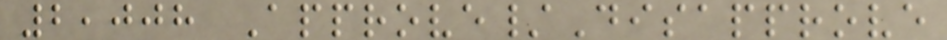2,008 Approve/Disapprove
